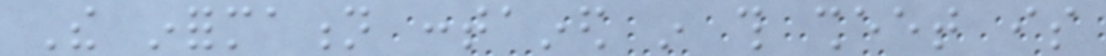The information contained in this sheet is
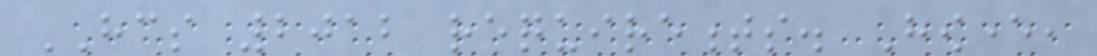HCS 2012 requirements. However,
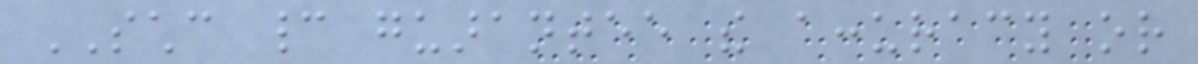SCHC cannot guarantee the accuracy or
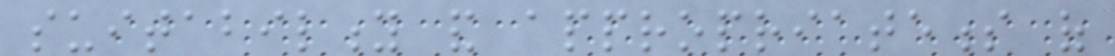suitability and appropriateness of
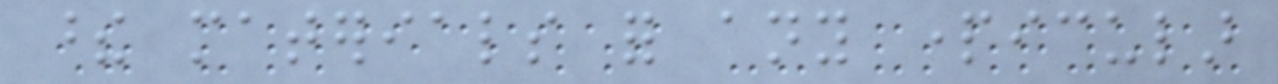these materials for any particular
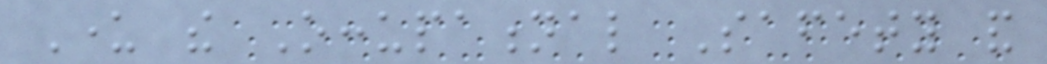Under the Occupational Safety and
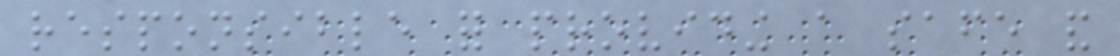responsible for providing a safe and
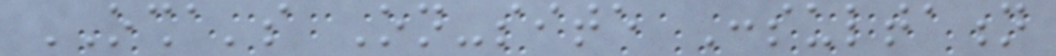OSHA's On-site Consultation
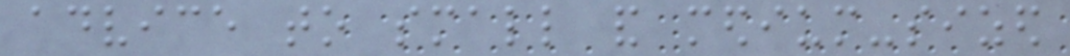advice to small and medium-sized
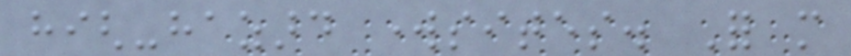high-hazard worksites. For more
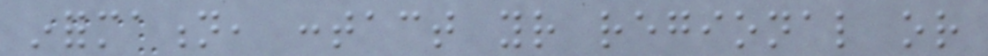information, contact your regional or
